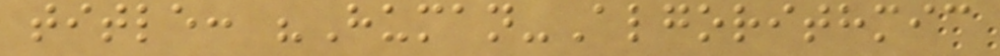title: "Human-Algorithmic
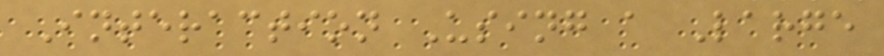Interaction Using a Large
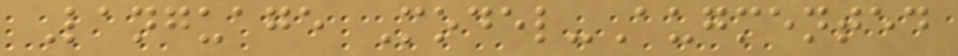Language Model-Augmented
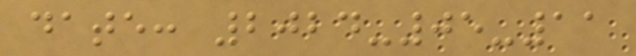date: 2024-05-11
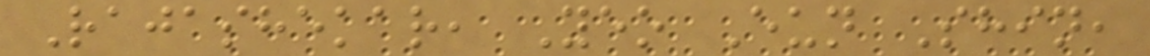Rajashekar, Yeo Eun Shin,
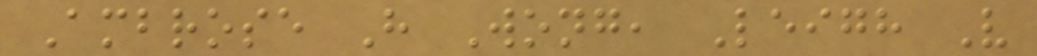Ambrose H Wong, Leigh V
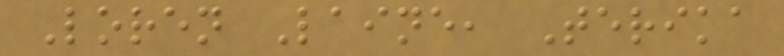Loren Laine, Terika
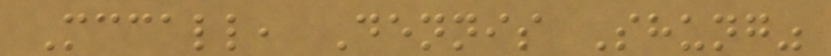Mccall, Dennis Shung"
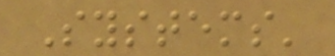Systems'
